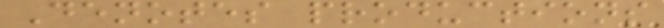Denotes productions
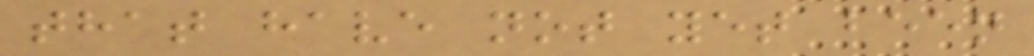that have not yet been
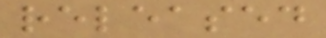released
